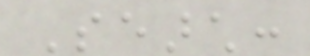Search:
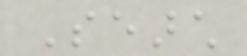Search
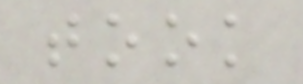took
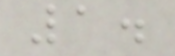1.
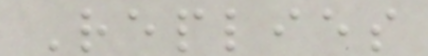Replies
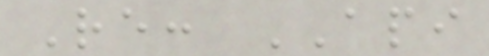Re: API
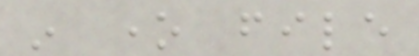in one file
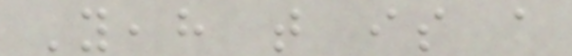Yeah that is a
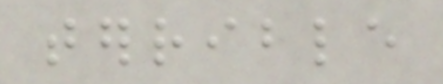terrible
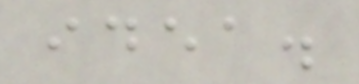idea.
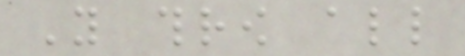You throw all
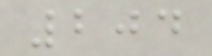204
